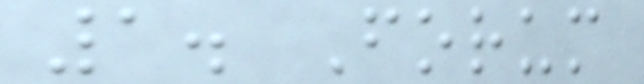1. Forum
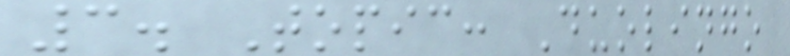3. Topic: Duolingo
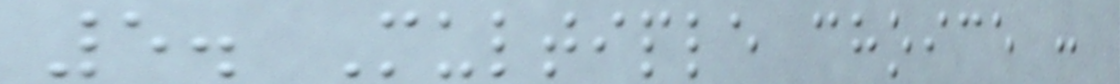5. Multiple choice :
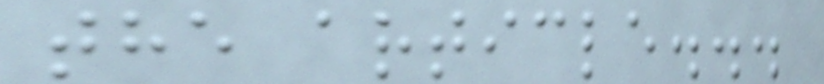the article...
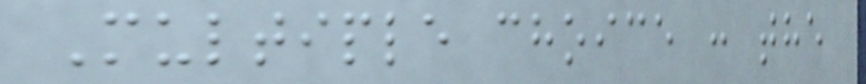Multiple choice : the
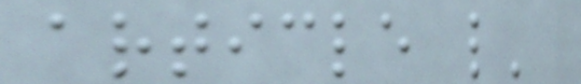article l'
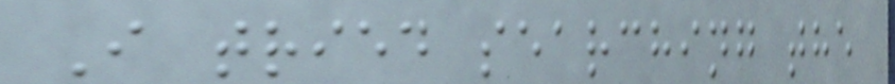I tried searching the
